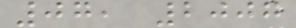07, 2007
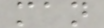man
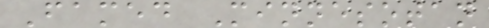Famed Minnesotan
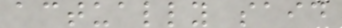actually said
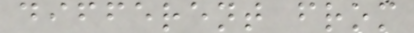different from
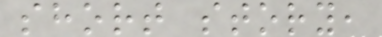short story,
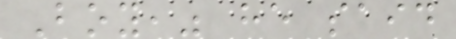Boy," he said
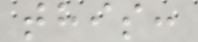this:
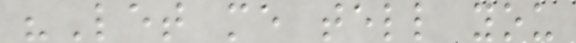"Let me tell you
